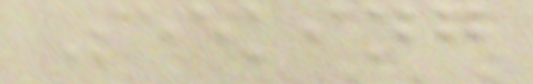Seeking
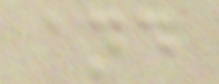and
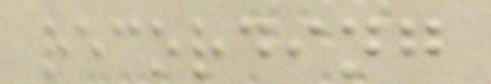recording
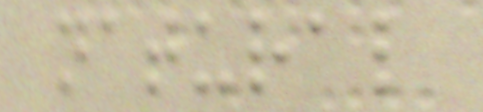natural
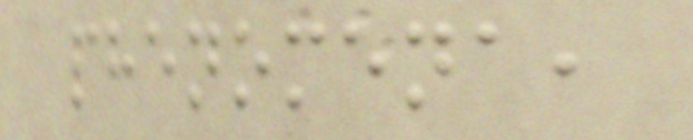phenomena,
